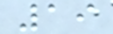19
